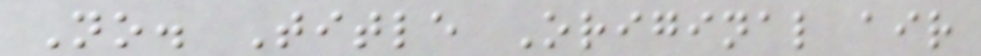No. Title Original air
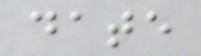date
